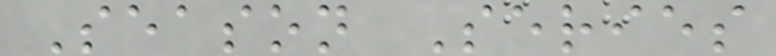Season Series
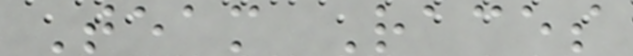Team Races
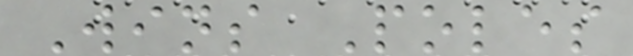Wins Poles
